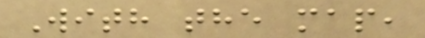With the map,
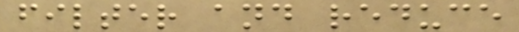filter and reduce
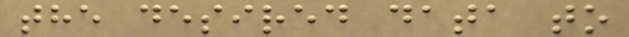the desired data to
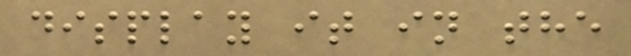display it in the
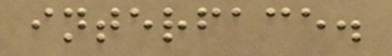interface.
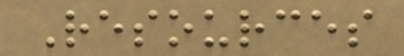Resources
